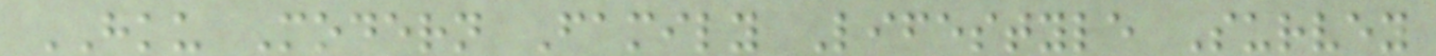HKU Modern Family Lifestyle Survey
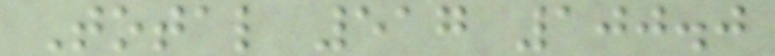Total 517 100.0
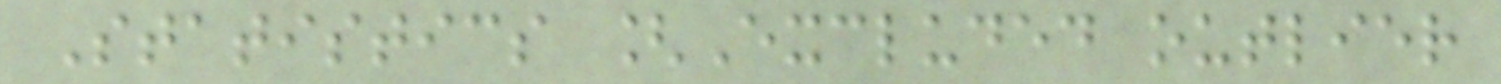Statistics [Excluded outlier
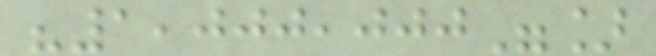"1,000,000"]
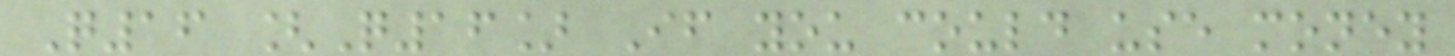Q16 [Q16] If you could use money
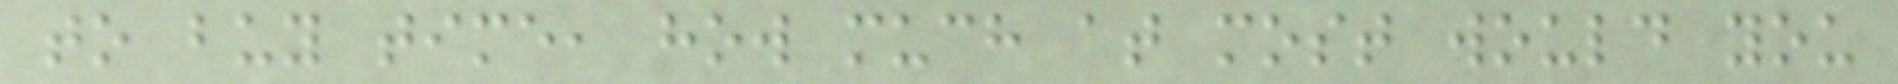to buy time, how much at most would you
